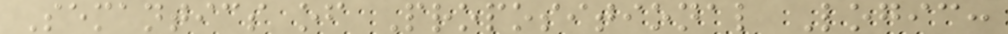Semantics of Propositional Logic:
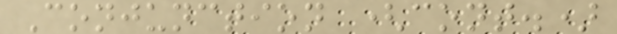Conjunction (cont.)
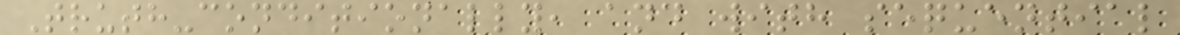Truth-conditionally, and with sequential
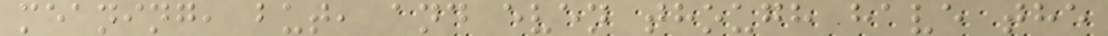meaning, but, and even though have the
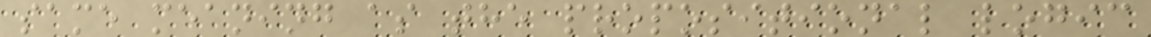same meaning as the propositional logic
